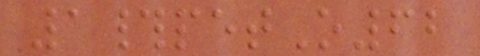1#petO62
